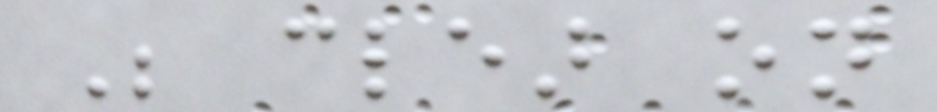Be clear on
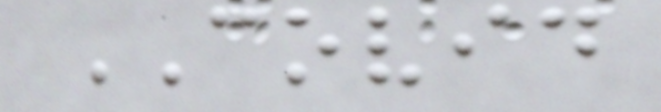COVID
